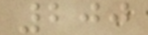200
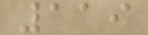119
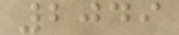2049
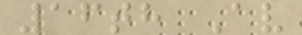16th Av
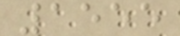1555
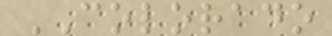COLORADO
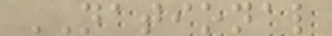NATIONAL
